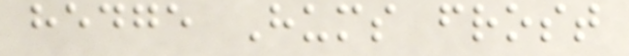hedge Hums frost
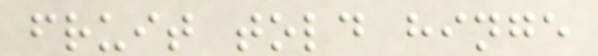fruit told hinge
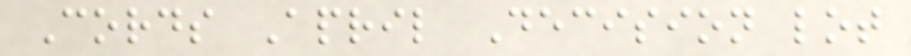Cords April Decision lot
